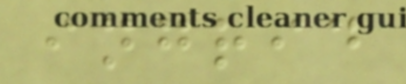ingrid
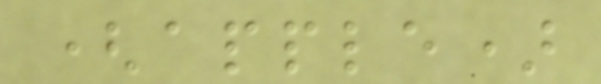(apple)
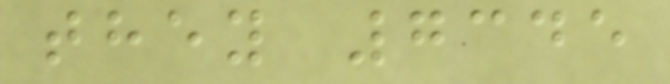they 7345
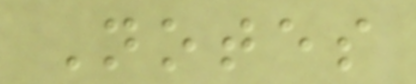Notes
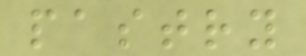pastry
